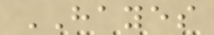HAYES
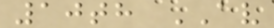10th AV
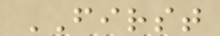FIRST
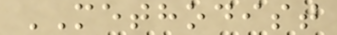METHODIST
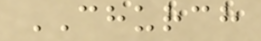CHURCH
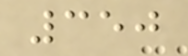350
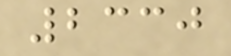2330
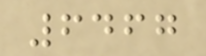6467
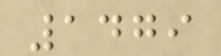1479
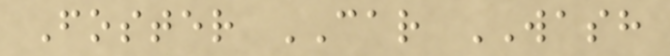Foster CAR WASH
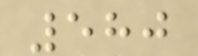580
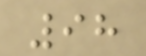98
